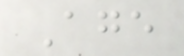Age
